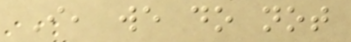I, we do not
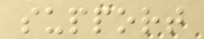support
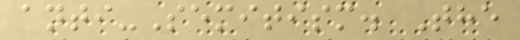anti-Semitism. The
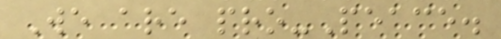We are pro-Peace.
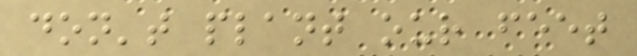don't plant our feet
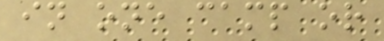in one camp or
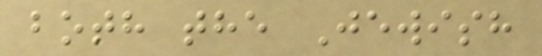both the Jewish
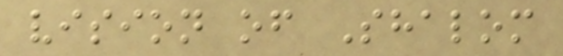vision of Shalom
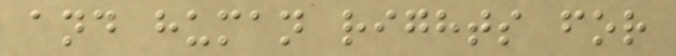and human rights for
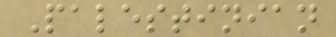Palestinian
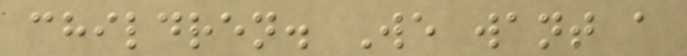children. We want a
